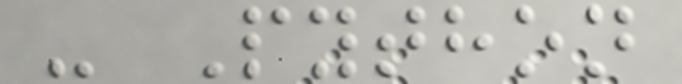- Python
